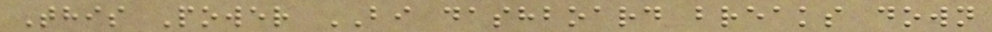This Power BI dashboard breaks down
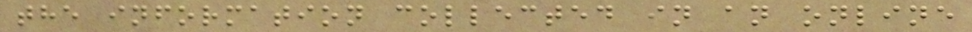the information collected in an online
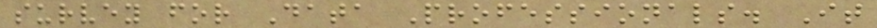survey for Data Professionals. It
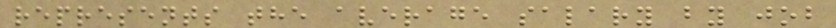represents the average salary by job
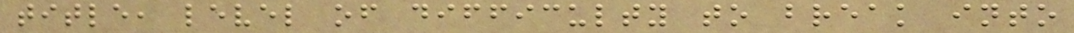title, level of difficulty to break into
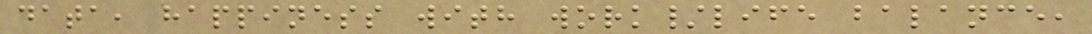data, happiness with work/life balance,
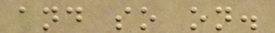and so on.
